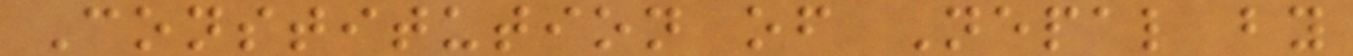Constitution of Nepal by
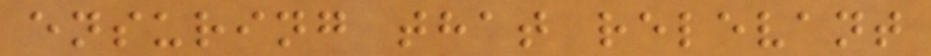ensuring that relevant
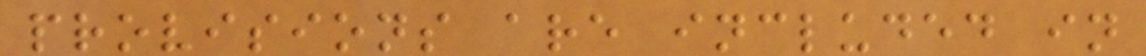provisions are included in
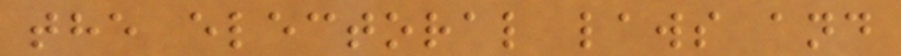the electoral laws and
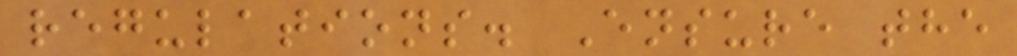regulations. Ensure the
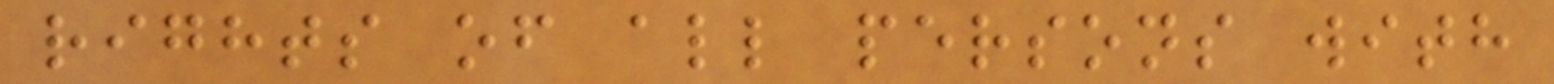rights of all persons with
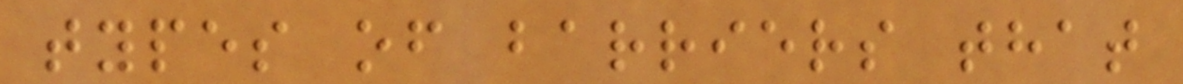types of barriers that
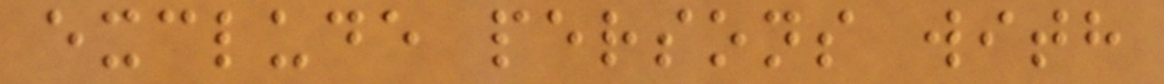exclude persons with
